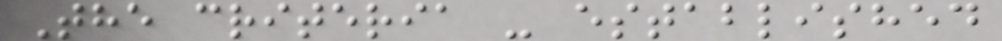The criteria - established
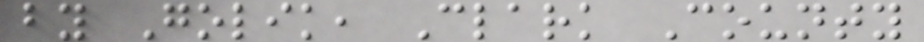by Golik, Clark County
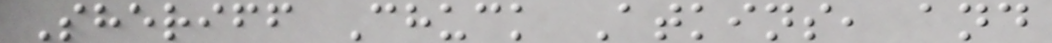Sheriff Chuck Atkins, and
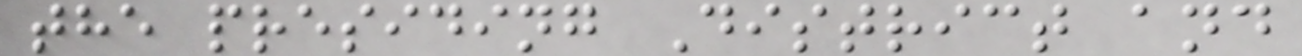the presiding District and
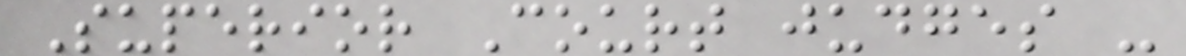Superior Court judges -
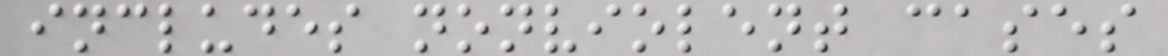includes nonviolent cases
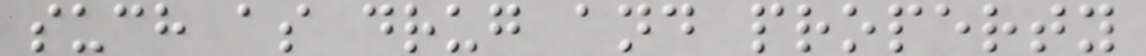such as drug and property
